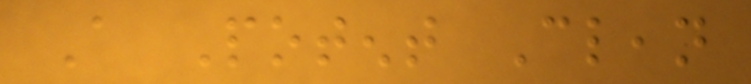A Potent Clean
